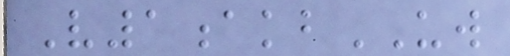V1akbUW
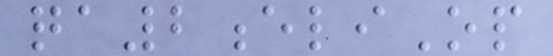qa2eliOp
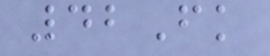42Fk
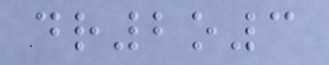dr2o3
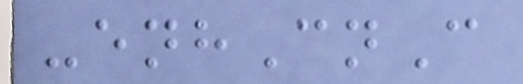-enhCnC
